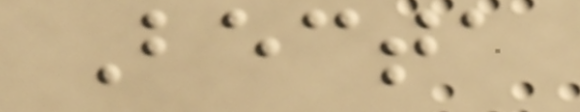Becta
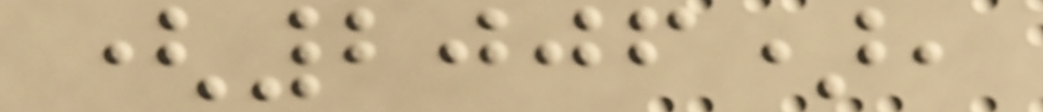(2006),
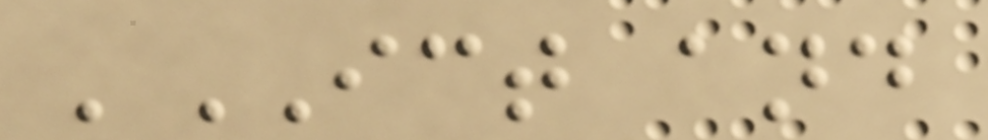'ICT and
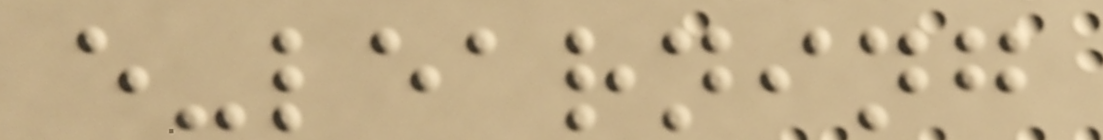e-learning
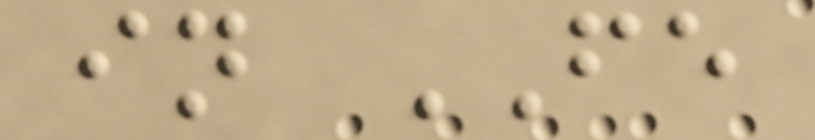in FE
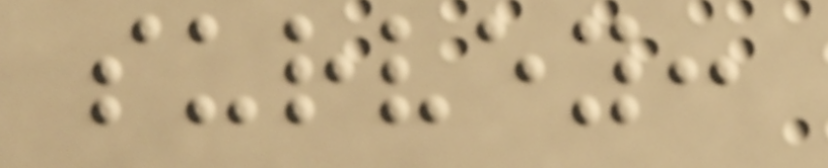survey:
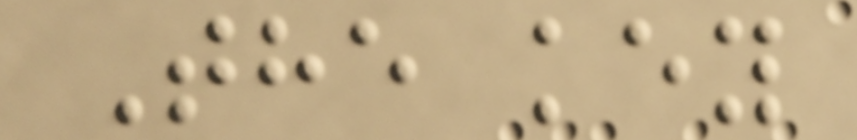The key
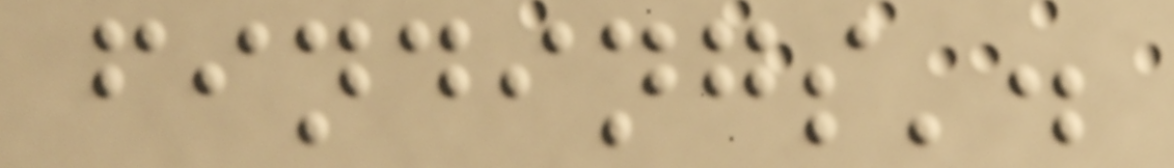findings'.
